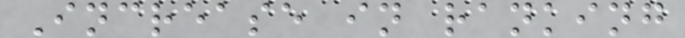Increase in ranking
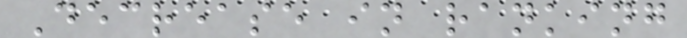Decrease in ranking
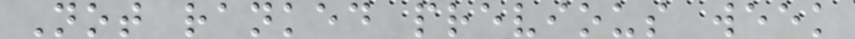Not ranked previous week
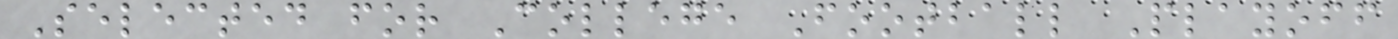Selected for College Football Playoff
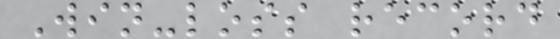Win-loss record
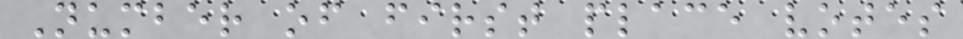Number of first place votes
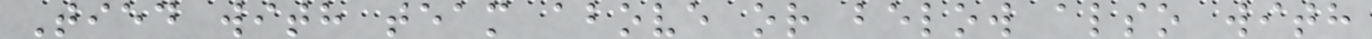Tied with team above or below also with
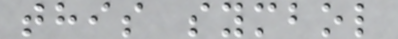this symbol
